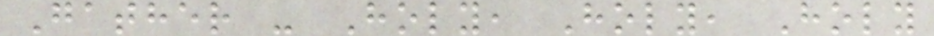Gather - Holy, Holy, Holy
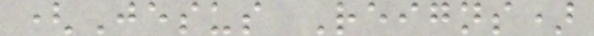(Jesus Reigns)
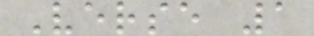Verse 1
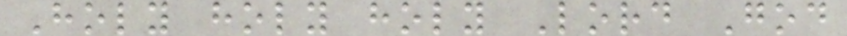Holy holy holy Lord God
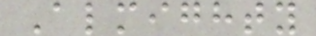Almighty
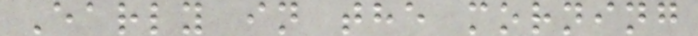Early in the morning
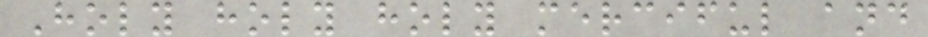Holy holy holy merciful and
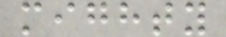mighty
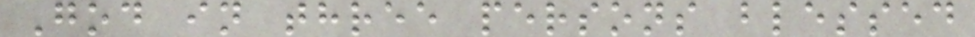God in three persons blessed
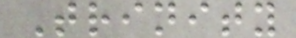Trinity
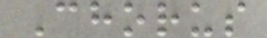Chorus
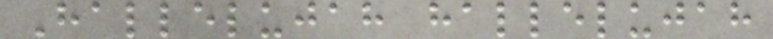Hallelujah hallelujah
